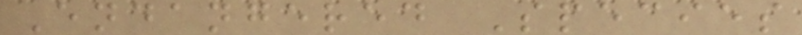Endangered Species
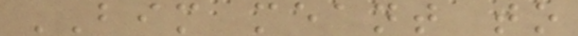BIM meant to
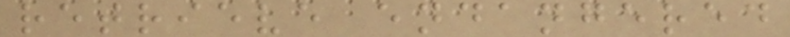retrieve endangered
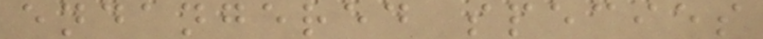endangered species
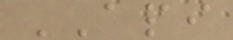API
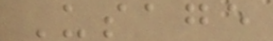Usage
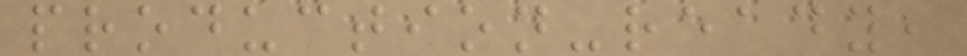production-ready,
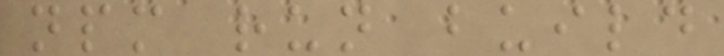npm run build
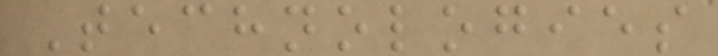Technologies
